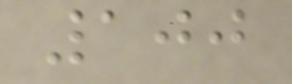100
